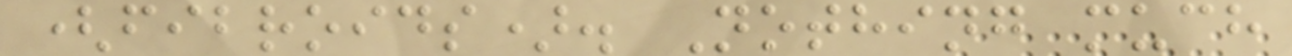(fibroids). Nothing much
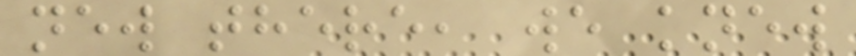new there, we knew
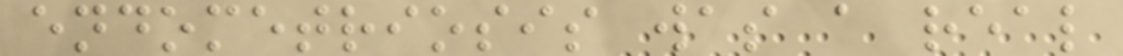endometriosis was a real
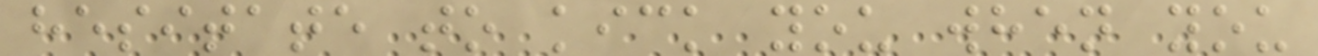hesitate to kick you when you
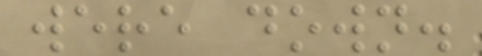were down.
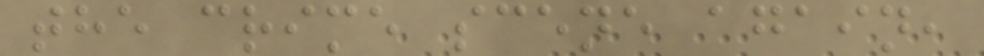the crime scene again,
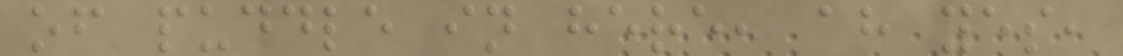of puddle in here, ah yes,
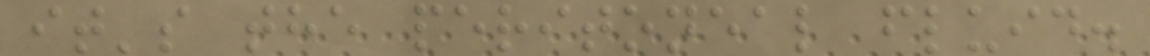it's the peritoneal fluid.
